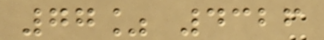77% 4326
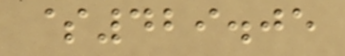$429.05
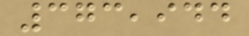373,944
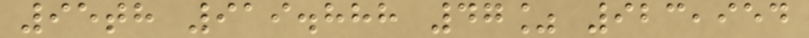95th 919.888 47% 923,954
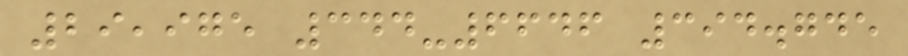29,975 344-6646 394.745
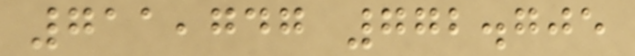711,747 772.705
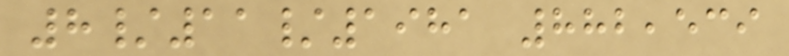8/11/1981 882,539
